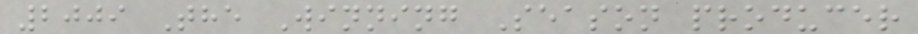2009 The Winning Season producer
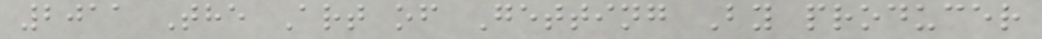2011 The Art of Getting By producer
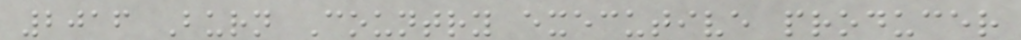2016 Burn Country executive producer
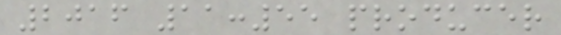2016 11:55 producer
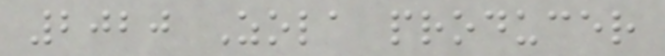2020 Zola producer
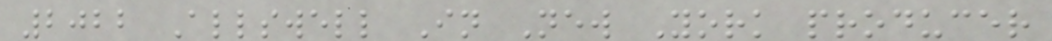2022 Allswell In New York producer
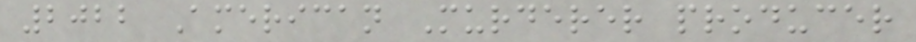2022 American Murderer producer
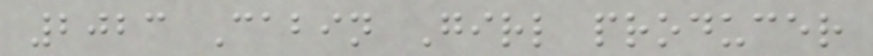2023 Cabin Girl producer
